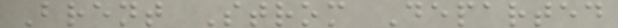Brent Strom Departed
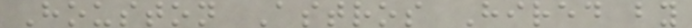Houston Astros Hired by
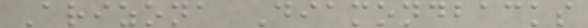Arizona Diamondbacks
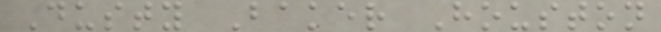Dusty Baker Houston
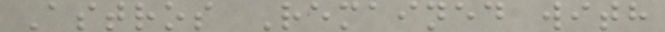Astros Remained with
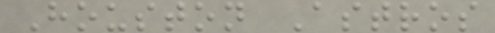Houston Astros
